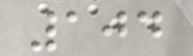104
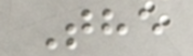The
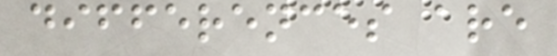differences are
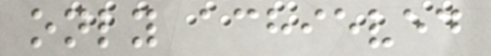only achieved
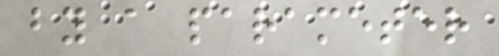by a parameter
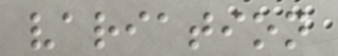variation
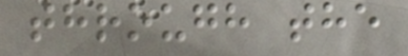through the
